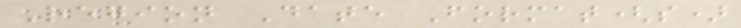Region Date Format(s)
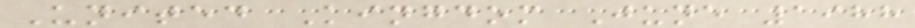United Kingdom June 1988
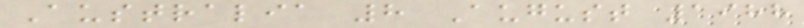Australia 8 August 1988
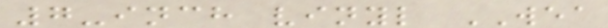7-inch vinyl WEA
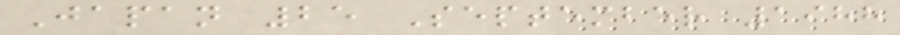Japan 25 September 1988
